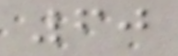60
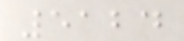5124
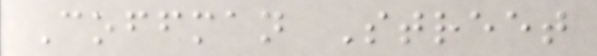Coffman Street
